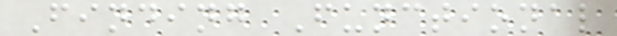Finding Functional
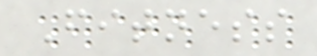Fitness
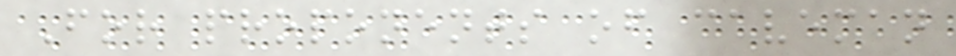For proponents of caveman
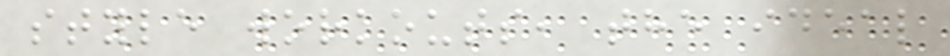style workouts, the ideal
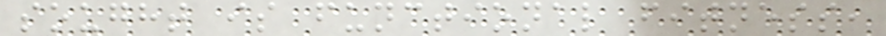sought is functional fitness,
